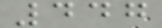447
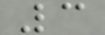3
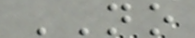NO
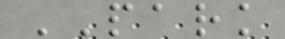PARK
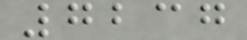7237
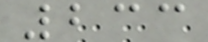233
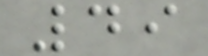49
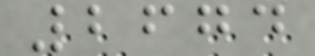2674
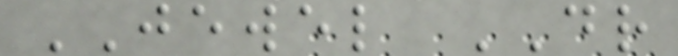JEWEL DR
